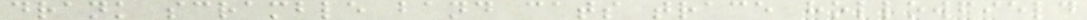drank scramble band cats trace hollowfield
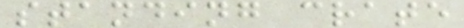standing crate
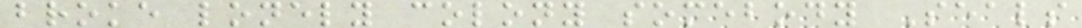broke lonely colony somebody Seals
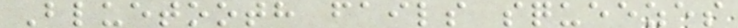Bluetooth fails squeezes
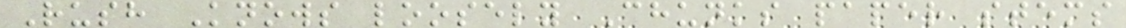Rush Knows loosely Chunks paper stems
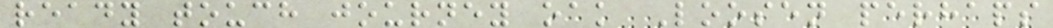ready touch journey oak Loosen perhaps
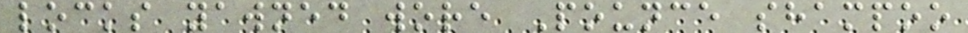locks yawned wore Pounce shampoo
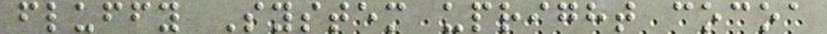fluffy System upright cocoa
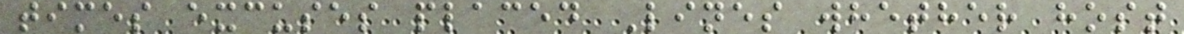times excuses placed Lines whether host
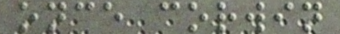once corwin
